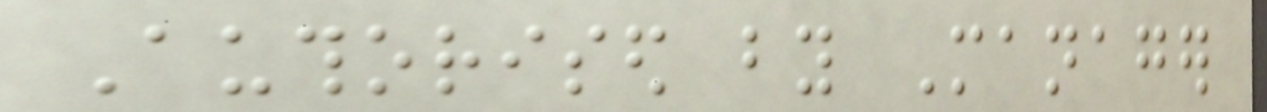Authorised by Manager
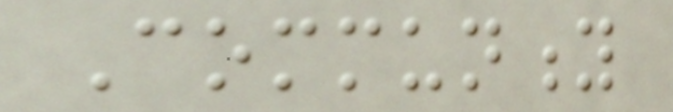Community
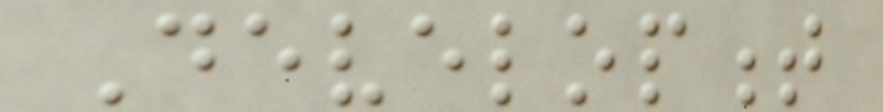Development
